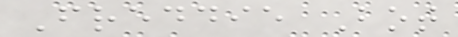Freddie Bot
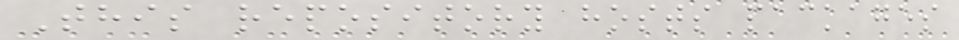This repository hosts packages
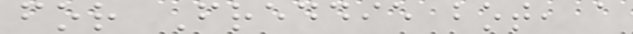for Freddie bot, a
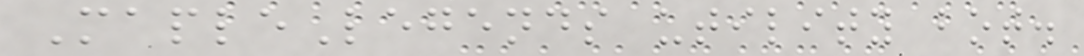MapleLegends utility bot.
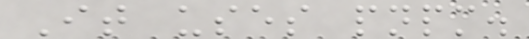It uses pnpm.
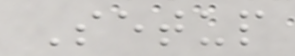Setup
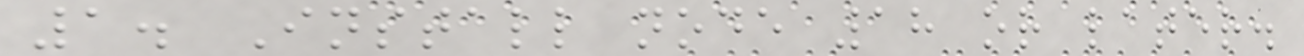1. Install node 18 or later.
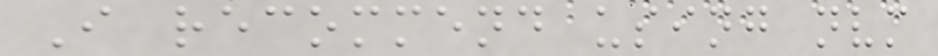I recommend using nvm
